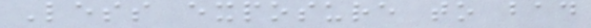Less exposure to bad
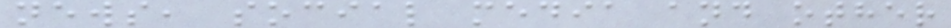news, social media and other
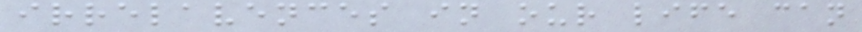irrelavences in our life can
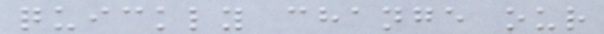quickly change our
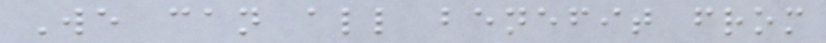We can all benefit from
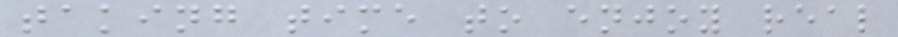taking time to enjoy real
